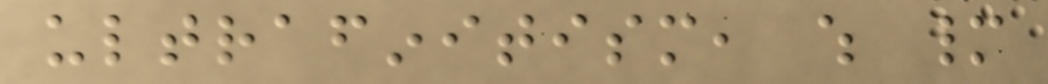ultrafinitism, which many
